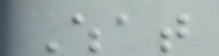What
